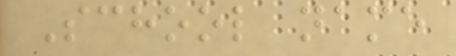School name
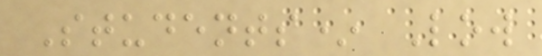Students* Low
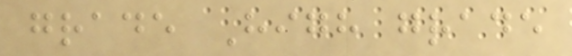grade High grade
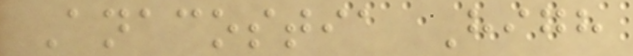Anacostia High
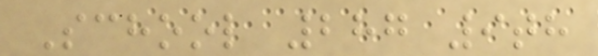School 287 9th
